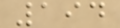194
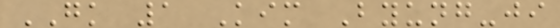GK 1 Kim Byung-ji
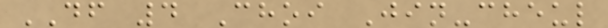DF 4 Choi Jin-cheul
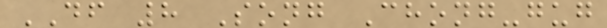DF 8 Song Chong-gug
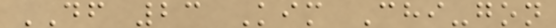DF 23 Kim Chi-gon
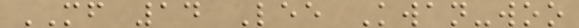MF 14 Lee Kwan-woo
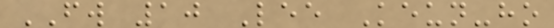FW 10 Lee Keun-ho
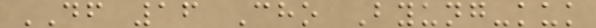DF 16 Cho Byung-kuk
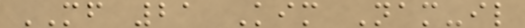MF 21 Kim Nam-il
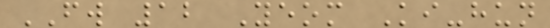FW 12 Yeom Ki-hun
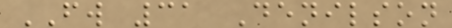FW 31 Denilson
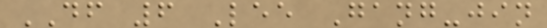DF 6 Lee Gang-jin
